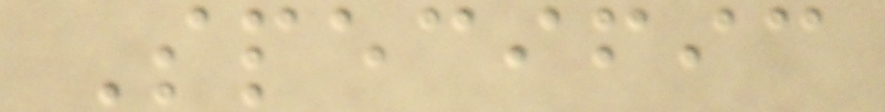Specific
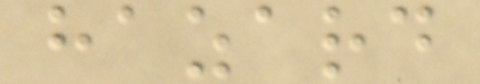hazard
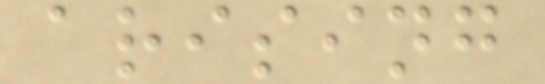arising
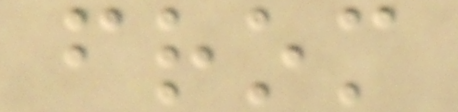from
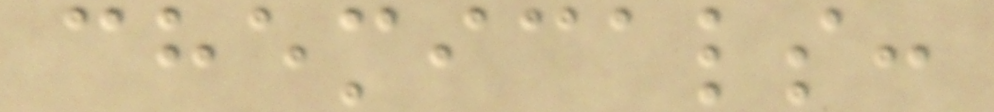chemicals:
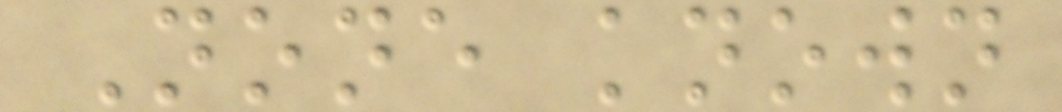None known
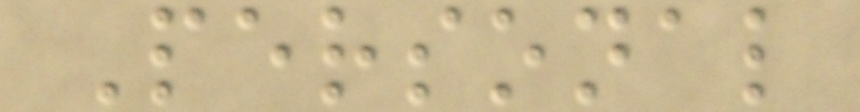Personal
